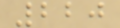220
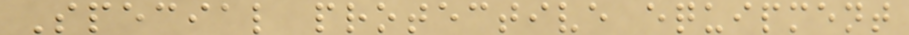Special protective equipment
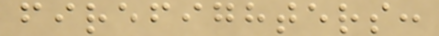firefighters:
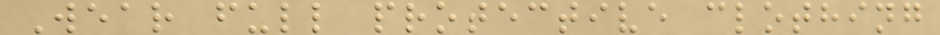Wear full protective clothing
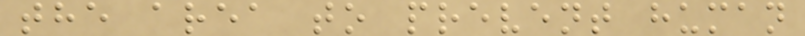the area to prevent human
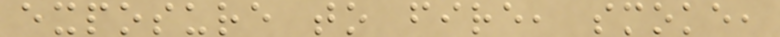exposure to fire, smoke,
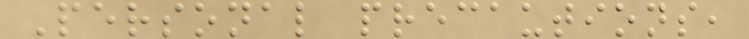Personal precautions,
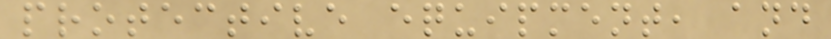protective equipment, and
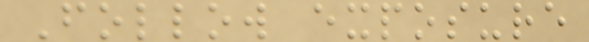Follow exposure
